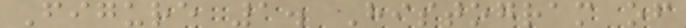Figure 1. Histogram of
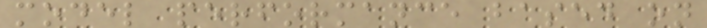model performance based on
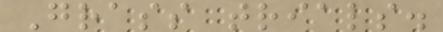Grass trials.
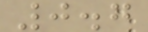0.7
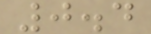0.4
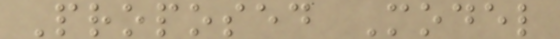Proposed Model
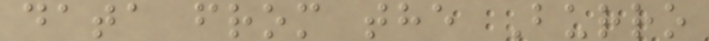data from the Burro
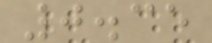0.35
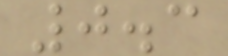0.3
